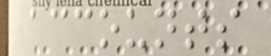accounts
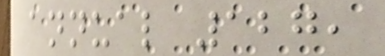annual 127,
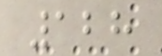128
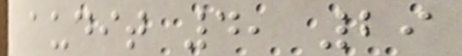audit 4, 29
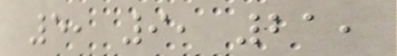5, 9, 21,
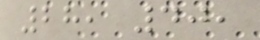28, 40,
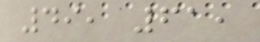49, 61,
